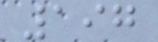197
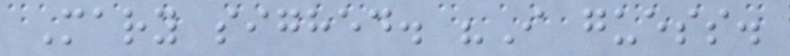Mary sighed. "I guess.
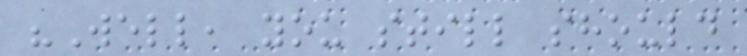"Well, you still should
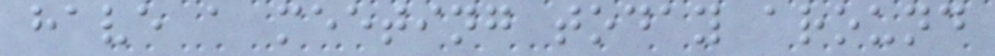have a meeting today around
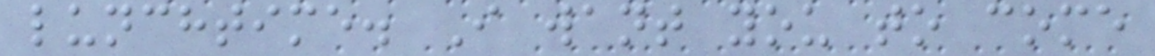lunchtime. I want you to come
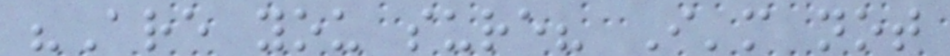"Are you sure? I'm not
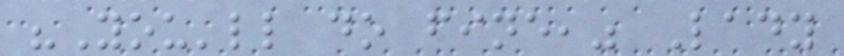"You'll do fine," Lady
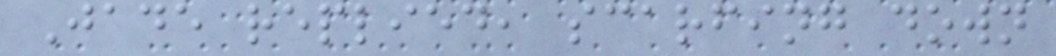Jade replied, scarfing down
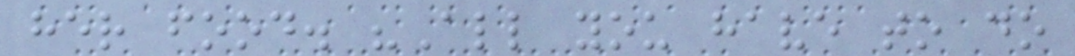her food. "All you have to do
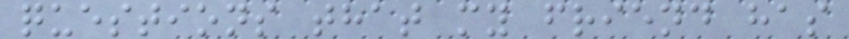questions that my friend has
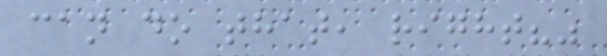can do that, right?"
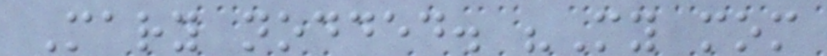Mary nodded. "My mom
